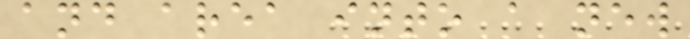and area into a new
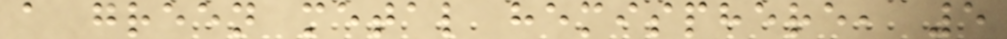a green metal hemisphere, 5
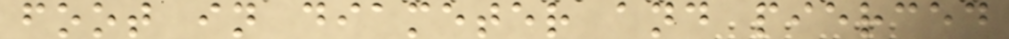foot in diameter and pierced
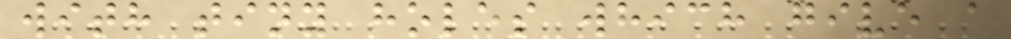with tiny holes which give a
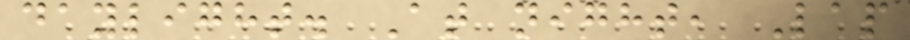daylight. At night, Lap
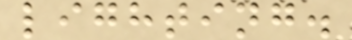lighting.
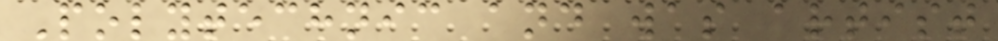Polytechnic and was artist
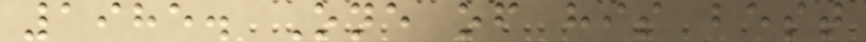1985. One of his best
